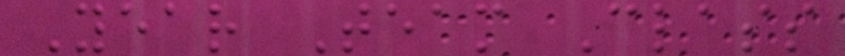Year Team Class
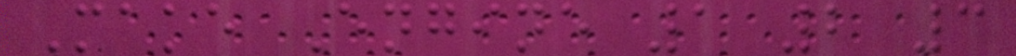Make Engine 1 2 3
